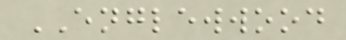ENGLEWWOOD
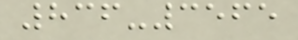836-3565
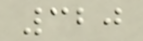320
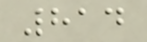814
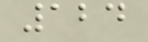124
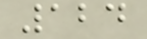124
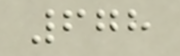678
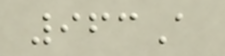963A
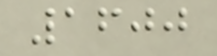1600
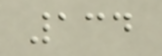134
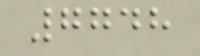7748
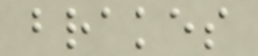brakes
